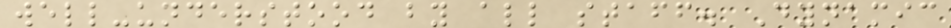well-understood by all staff. Dynamic
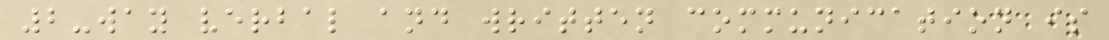2-way verbal and written communication is
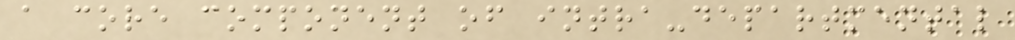a core component of intra-departmental
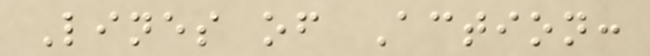Lines of Action:
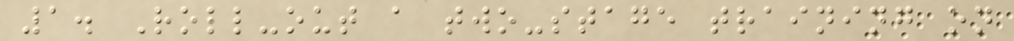1. Roll-out a two-stage training on
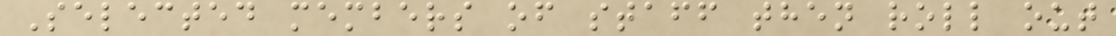Selected members of staff then roll out
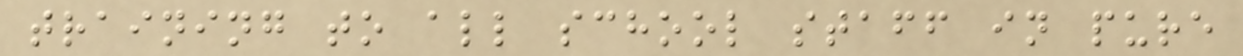training to all school staff in pure
